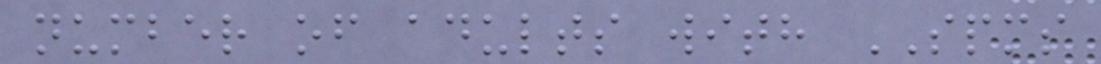number of adults with SPMS
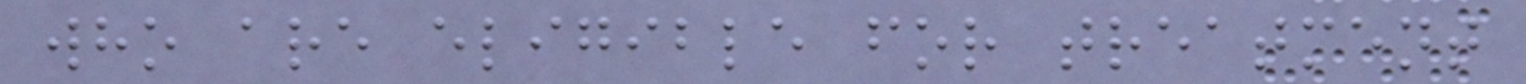who are eligible for treatment
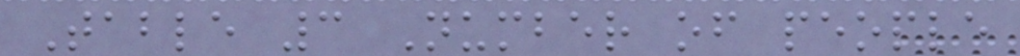Table 3 Number of people
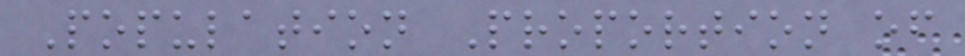Population Proportion of
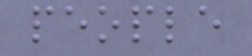people
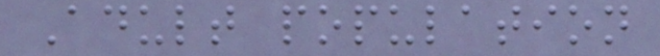Adult population
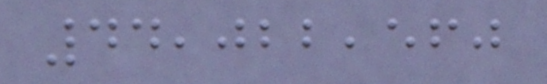44,022,560
